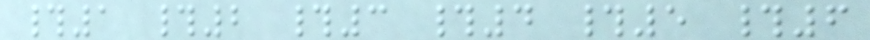#1 #2 #3 #4 #5 #6
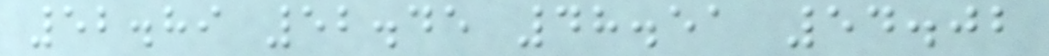52.89 52.45 48.51 54.02
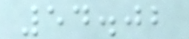54.02
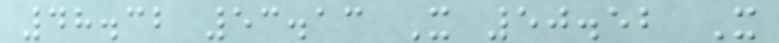48.32 53.13 X 50.52 X
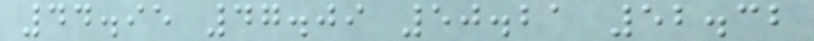44.95 47.09 50.21 52.32
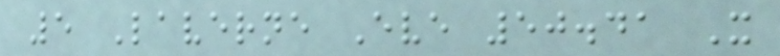5 Laverne Eve 50.41 X
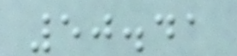50.41
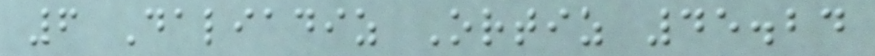6 Daliadiz Ortiz 45.24
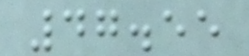47.55
